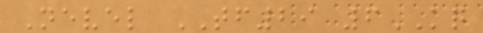Nevel TF29 6KQ
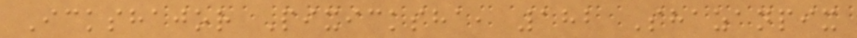Ickshajor Pixicksha, 182 Shazanpix
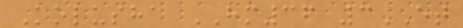Kolusha HM36 3ET
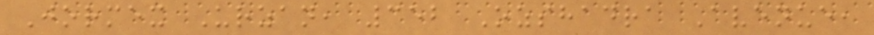Jormex Urzan, 352 Ozshadra Avenue,
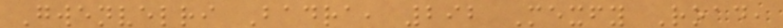Gwenvelri Badra, 292 Mexfy Road,
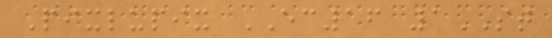Pixlupix EC16 1ST
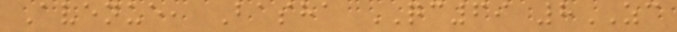Avenue, Basha QC69 8ZC
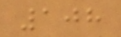108
